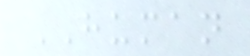HUMAN
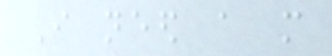I need a more
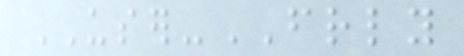USER-FRIENDLY
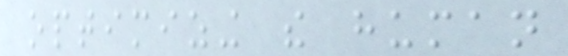optimizing the human
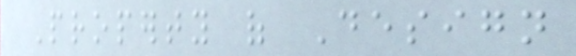Property of Design
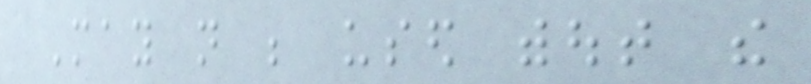May not be used without the
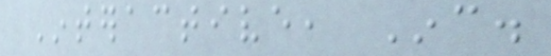Interactive, Inc.
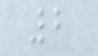2
